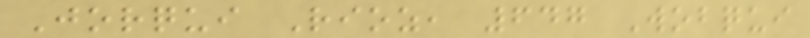Jorqui Rioz, 647 Wobqui
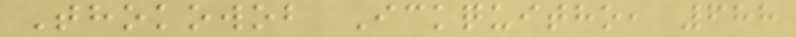Thokowob Ickquitho, 688
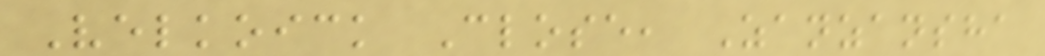Velkoick Close, Zanzansha
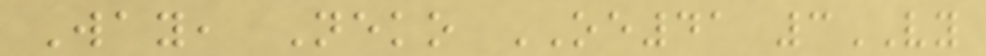Way, Neko OE41 3VY
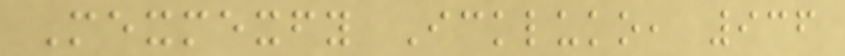Mexmexfy Ickluko, 936
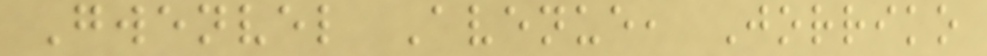Gwenvel Avenue, Jorriko
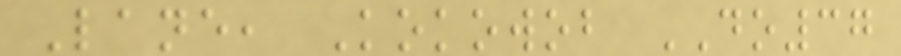Lane, Kokowob DO37
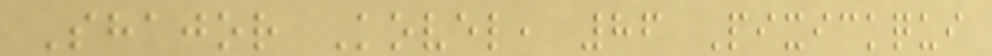Shajor Kovel, 86 Pixickqui
